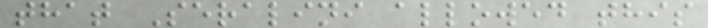that Seralini allowed this
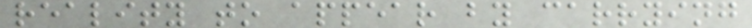reality to appear by carrying
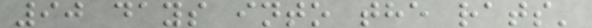90 days into the rats'
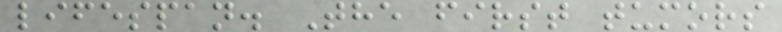lifespan. The first tumors
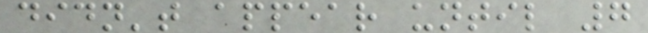didn't appear until 7
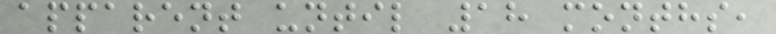apparent until 18 months,
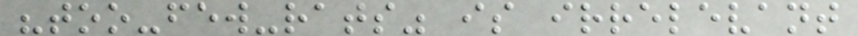"too-few-rats" is irrelevant
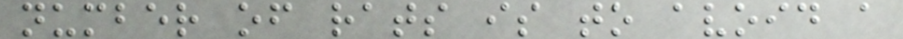number of rats is to avoid a
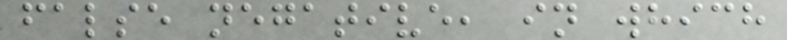false negative, in which
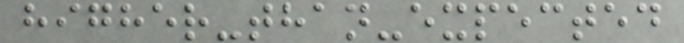higher-than-expected
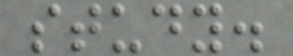study.
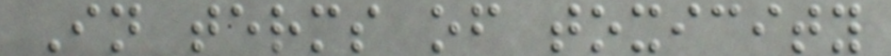In terms of toxicity
